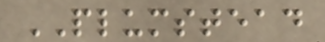PLUMSTEAD
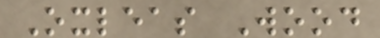Oxleas Wood
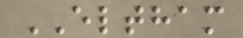ELTHAM
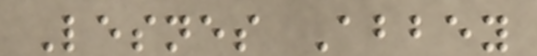Lesnes Abbey
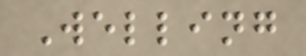Welling
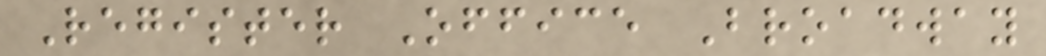Register Office Broadway
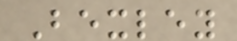Bexley
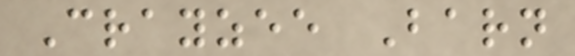Crayzee Barn
